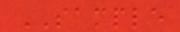SAMPLE
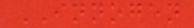INNOGEN
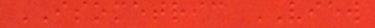ISOMETRIC VIEW
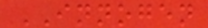INNOGEN
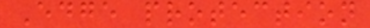Edge protection
